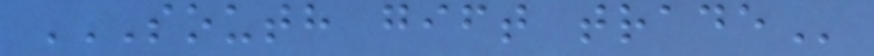SOUTH GIFT TRADE
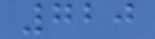720
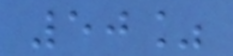50%
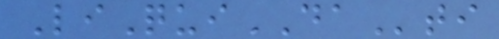LiQuiDAti
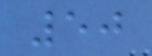50
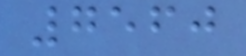7560
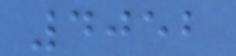4052
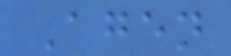Agen
